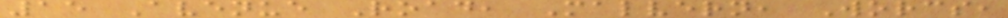15 Avenue Road, Malvern, Worcs,
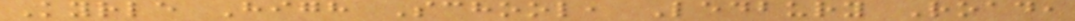Kyrle High School, Ledbury Road,
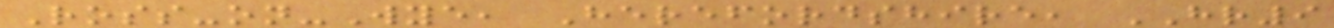Ross-on-Wye, Herefordshire, HR9
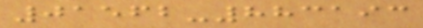01562-883193
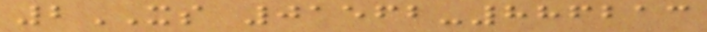2XS 01562-886213
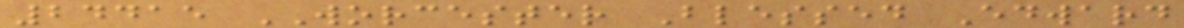24415 WORCESTER Blessed Edward
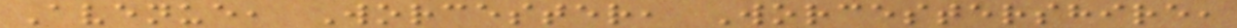Avenue, Worcester, Worcestershire,
